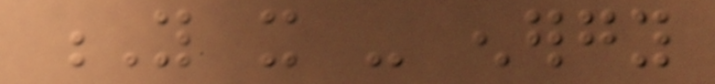Y it - energy
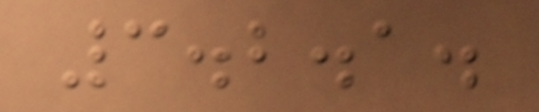3.2.1.
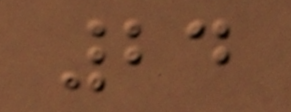24
